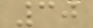30
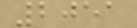2051
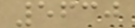5630
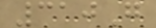310G
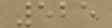525
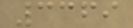3369
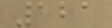121
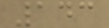143
